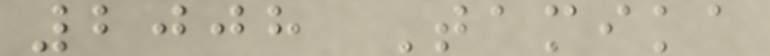2008 Tamika
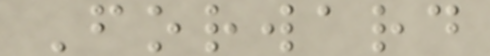Forward
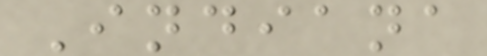Indiana
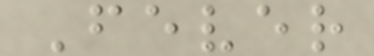Fever
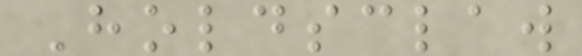Holdsclaw
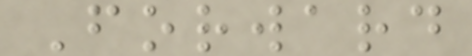Forward
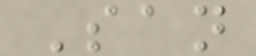San
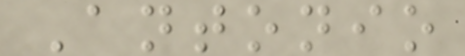Antonio
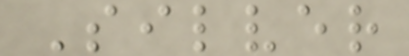Silver
